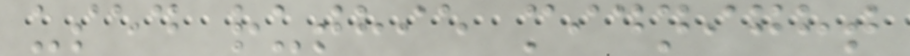used ruthie midnight
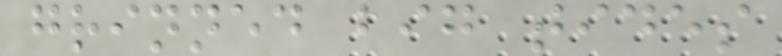grinned big tides
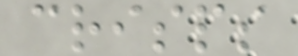crisps
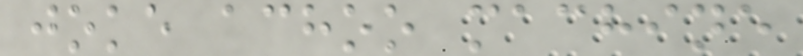joke achoo machine
